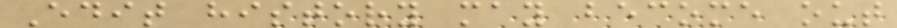Edit history may become out
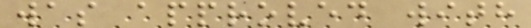was approved with
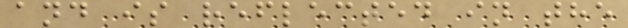and is reflected in the
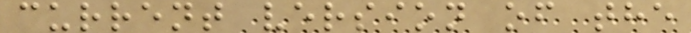current version of the
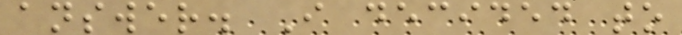answer. I decided to
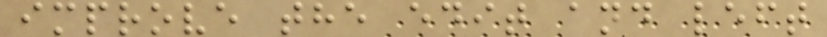improve the edit and left
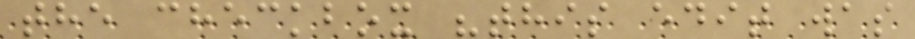the checkbox "this edit was
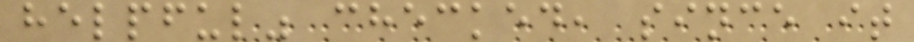helpful" checked, since it
